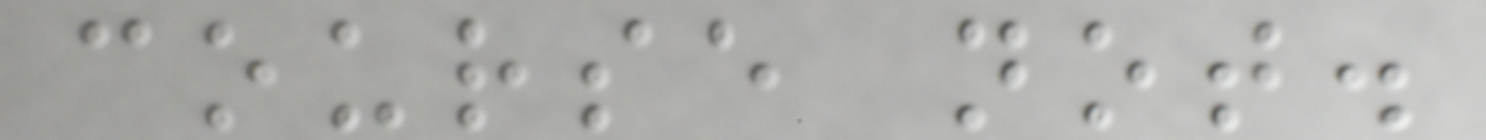course not.
